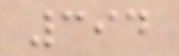394
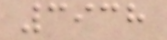3938
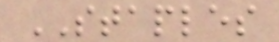STAPLES
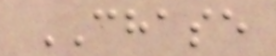CHASE
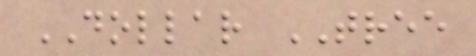DOLLAR TREE
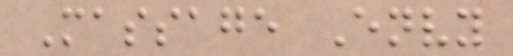Massage Envy
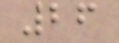26
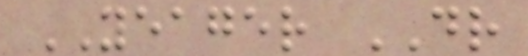YEAGER DR
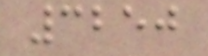3250
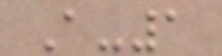A-1
